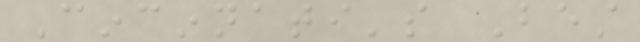Cincinnati's Best
